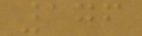176
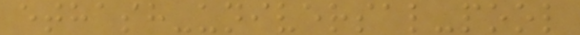ethash-universal-pool
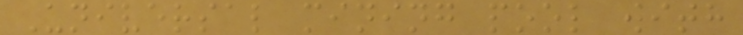Universal mining pool with
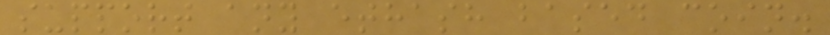support any ethash based coin.
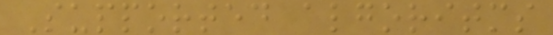Supported algoritms
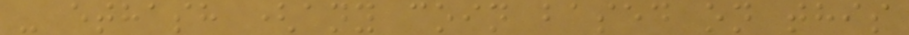- ethash (any coin based on this
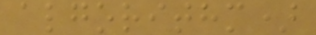algorithm)
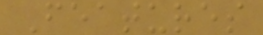Features
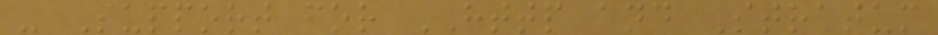- Support for HTTP and Stratum
